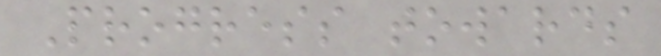Progress towards
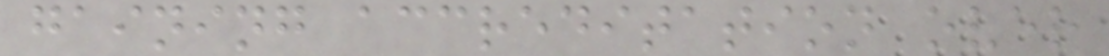gaining accreditation over
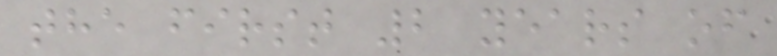the first 2 years of
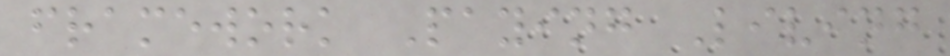framework Paying Living
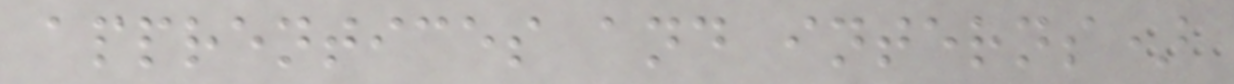apprentices and interns)
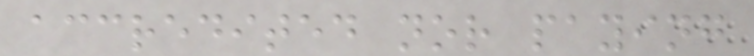accredited nor paying
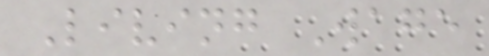Living Wage
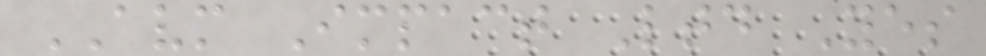AVM Impact Ltd Yes
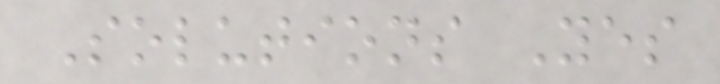Solutions Yes
